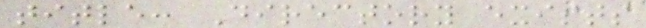title: Directory exists
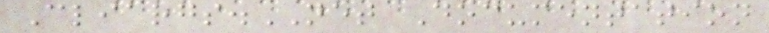Cliargs.NET Documentation
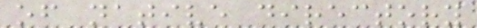of native directory
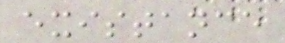existance
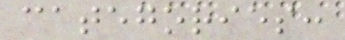categories:
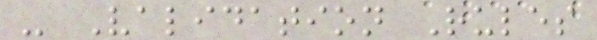- Validation Rules
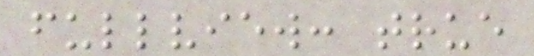fullview: true
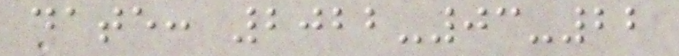date: 2022-03-22
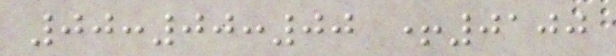00:00:00 +0100
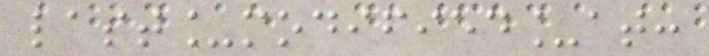last_modified_at:
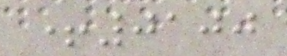+0100
